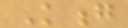Kong
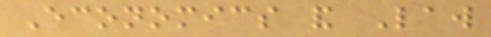Economics and Law
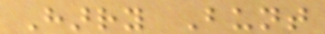Harry Bunt
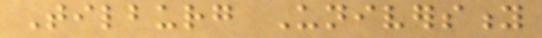Tilburg University
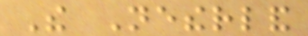The Netherland
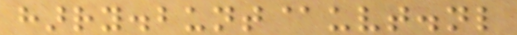harry.bunt@uvt.nl
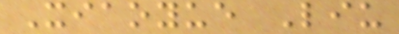Xiaoyue Liu
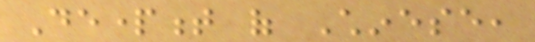Department of Chinese,
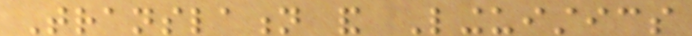Translation and Linguistics
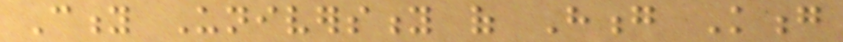City University of Hong Kong
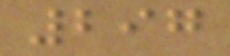297
